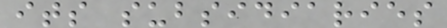its subsidiaries
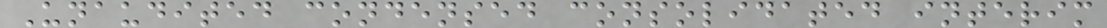Unaudited condensed consolidated interim
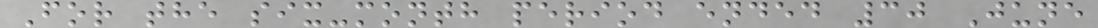For the six-month period ended 30 June
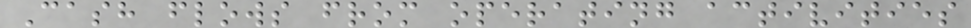Cash flows from operating activities
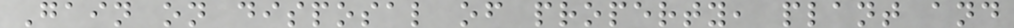Gain on disposal of property, plant and
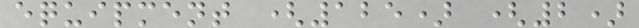equipment (125) (2)
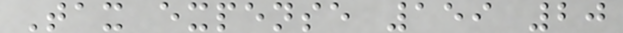Tax expense 159 20
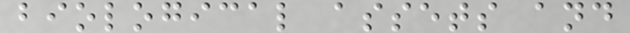biological assets and
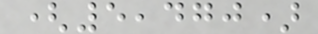(5,470)
